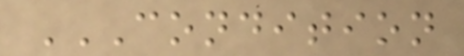CONDITION
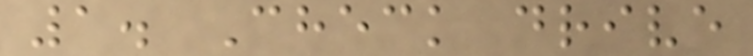1. Check drive
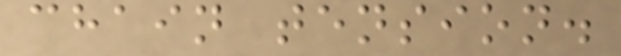chain tension.
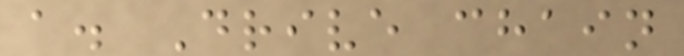a. Drive chain
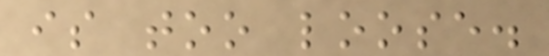is too loose.
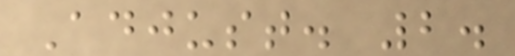Adjust. 2.
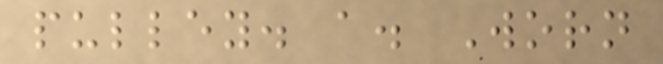pulley. a. Worn
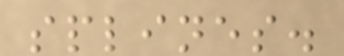splines.
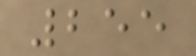255
